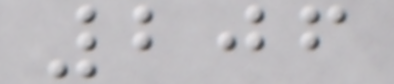206
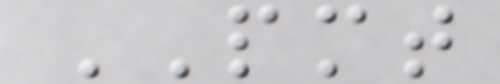PMT
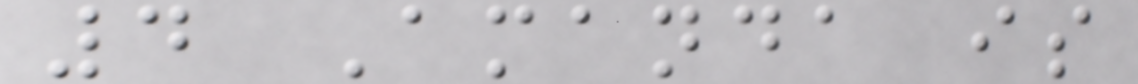4 Amanda is
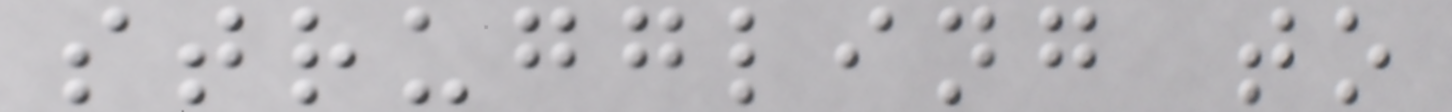struggling to
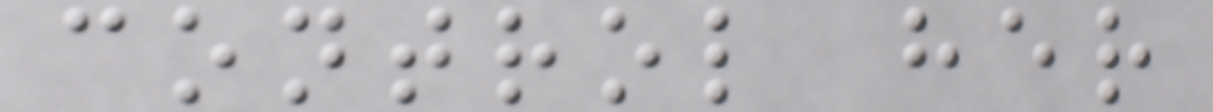control her
